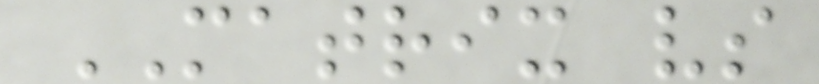MATRIX vs
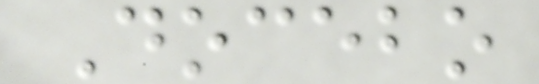Docebo
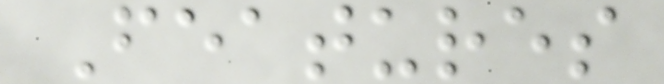Features
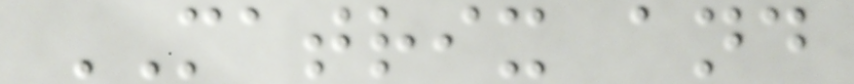MATRIX and
